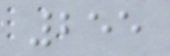255
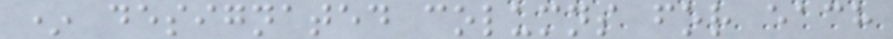* designated columns for each
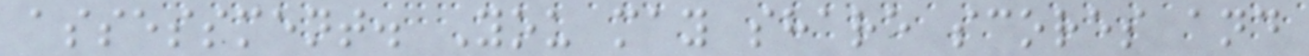assessment. You may share scores and
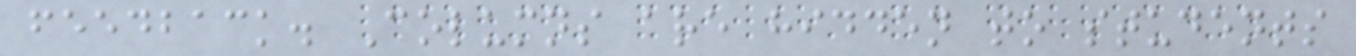feedback. Columns are hidden to students
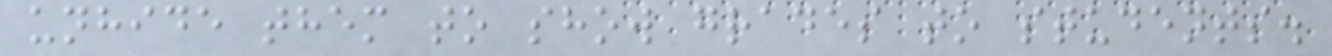unhide them to show grades to students.
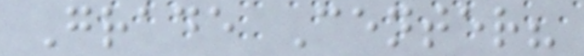Grade Center?
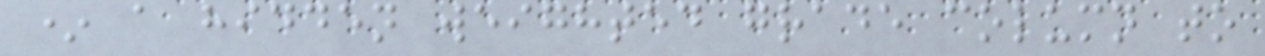* a hidden weighted grade column to
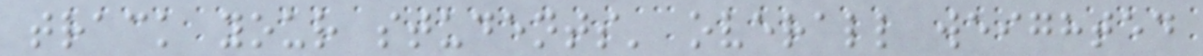track your students' overall weighted
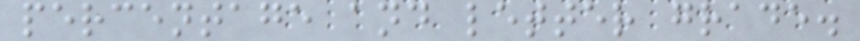percentage and letter grade.
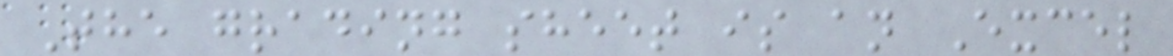The grading sheet is an Excel
